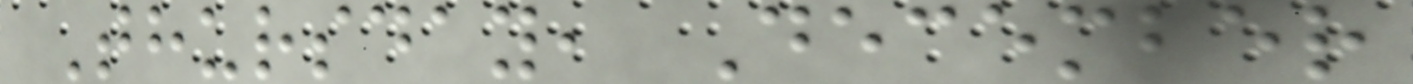Thursday, December
